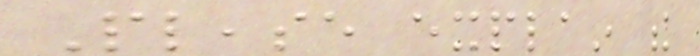Please explain the
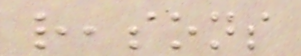reasons
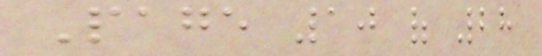Page 10 of 28
